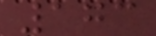173
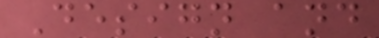Design and
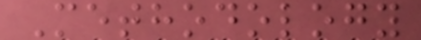Methodology
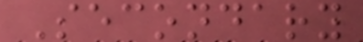Secondary
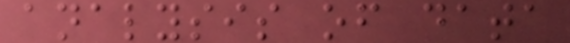analysis of data
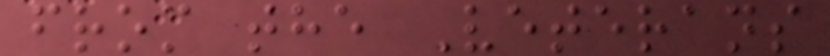from the Veterans
